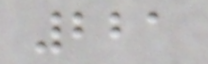221
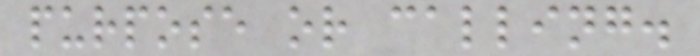purpose or calling.
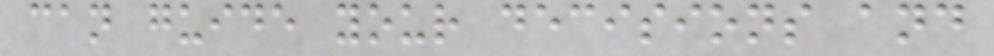can guide your decisions and
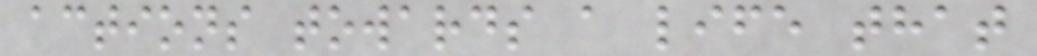actions towards a life that
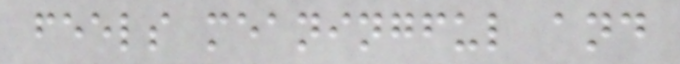feels meaningful and
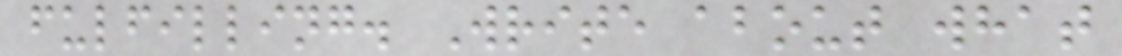fulfilling. Write about what
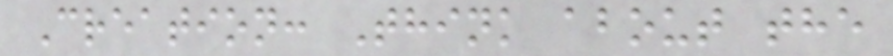Creation: Think about the
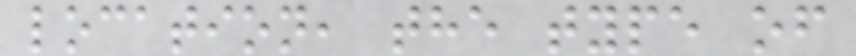location, the type of
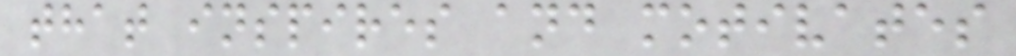that inspires and motivates
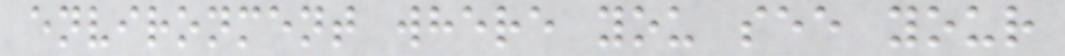environment where you see your
